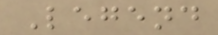Legend
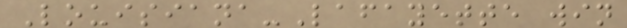Louisiana-Lafayette win
